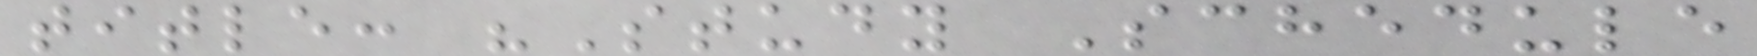title: "Study Schedule
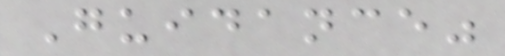Guidance"
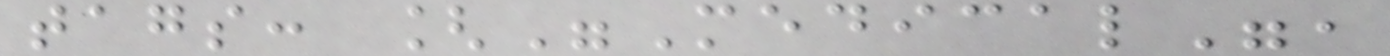tags: ["Medical",
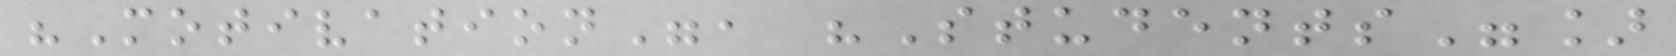"Motivation", "Students"]
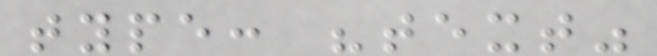type: "text"
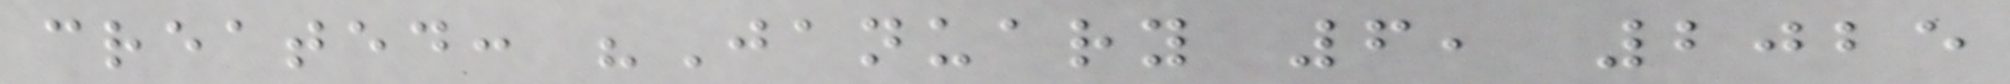created: "January 6, 2025
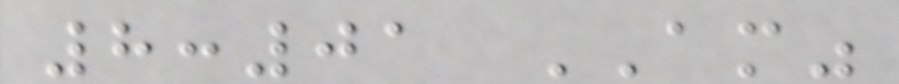8:01 AM"
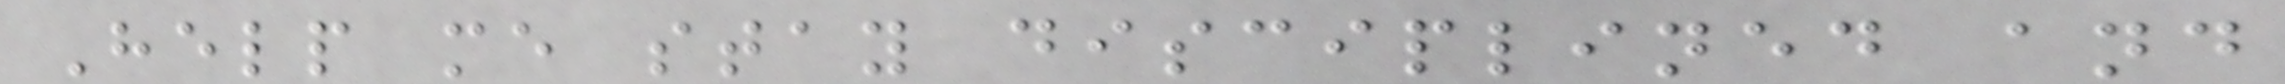Help me stay disciplined and
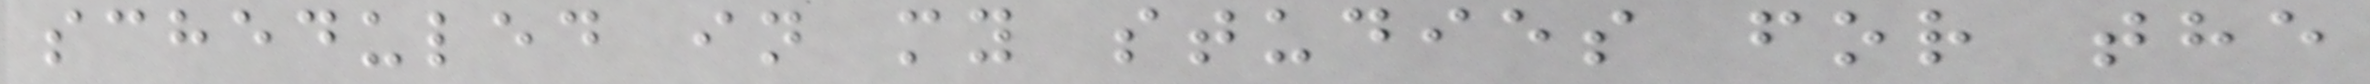scheduled in my studies for the
